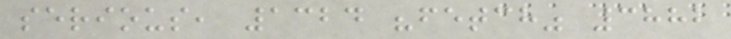serious, 1324 "fetch" 3882
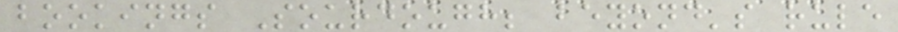bookings Sourdough; beyond's rule
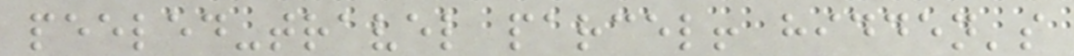peeled-travel parcel! hidden's
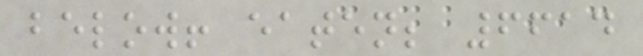below! eaten; 6614
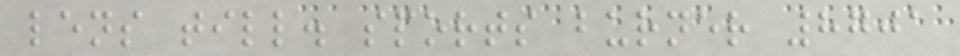lens till. sports burner 8701
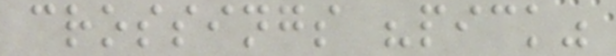crossings "pick"
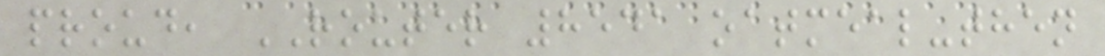proud, ROUTER 8541 oatmeal-then
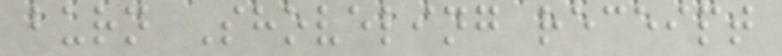burn Shoveling receipt
